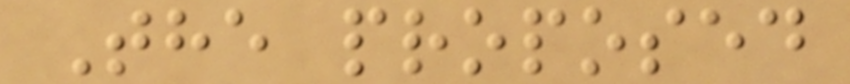The proposed
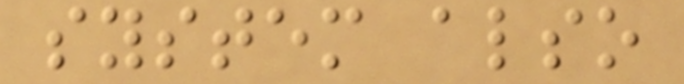system also
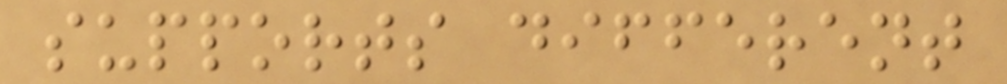supports different
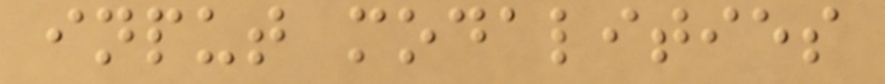input modalities
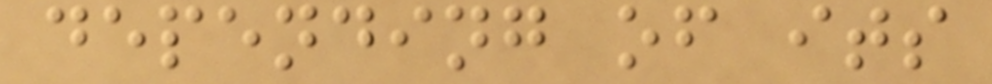depending of its
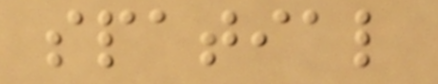spatial
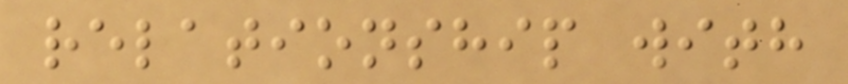relationship with
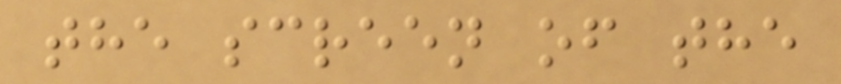the screen of the
